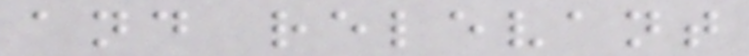and relevant
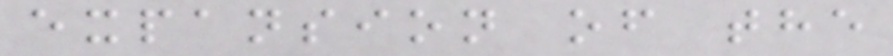expansion of the
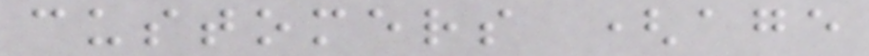customers (age
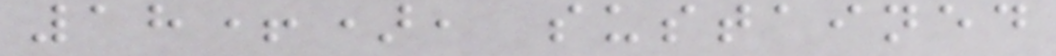18+), sustained
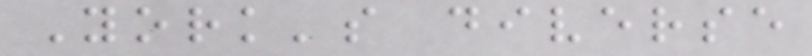York's diverse
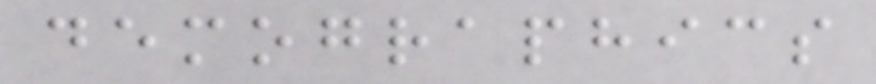demographics
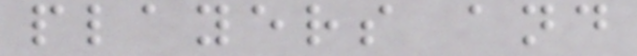players and
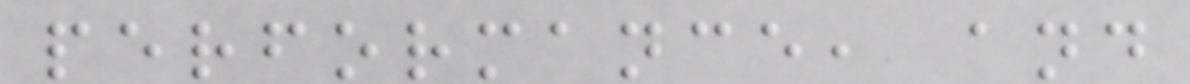performance, and
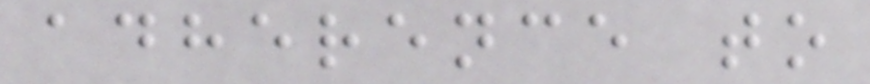adherence to
